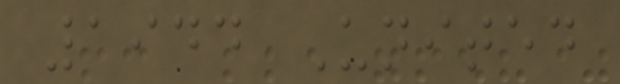1944 United
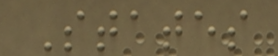States
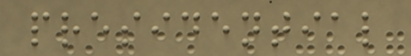presidential
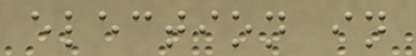election in
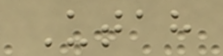Utah
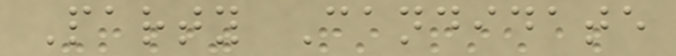Party Candidate
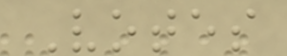Votes
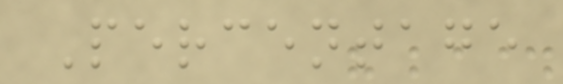Percentage
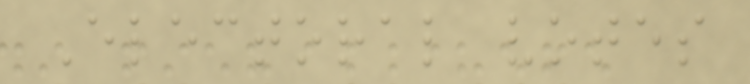Electoral votes
